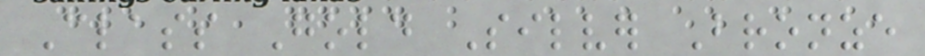Class Gold Silver Bronze
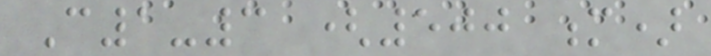C1-3 (500 m)
